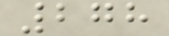278
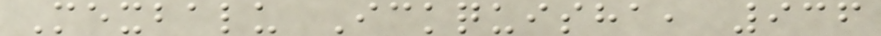Mexbalu Ickquisha, 936
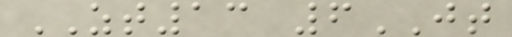ZT13 6JT
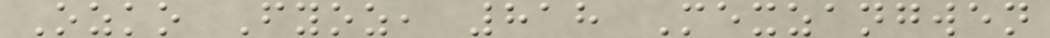Ozko Fyoz, 818 Mexzangwen
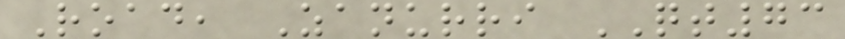Road, Zanurri QT73
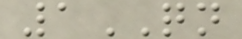1QN
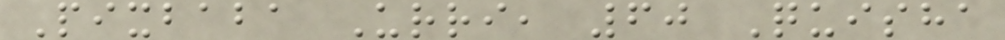Pixbaba Urri, 60 Quisha
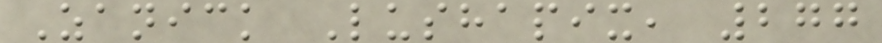Zanick Lushapix, 277
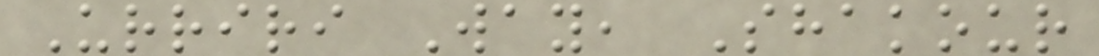Urriri Way, Shakour
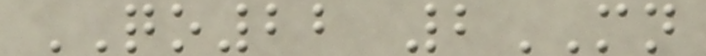QO22 2MN
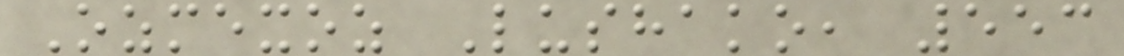Ozmexoz Lushako, 553
